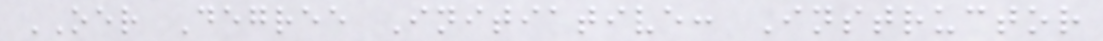OER Degree Initiative: Instructor
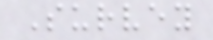Survey
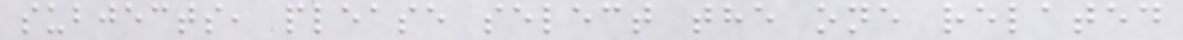subjects, please select the one related
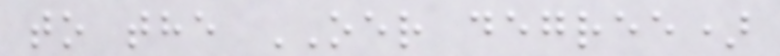to the OER degree)
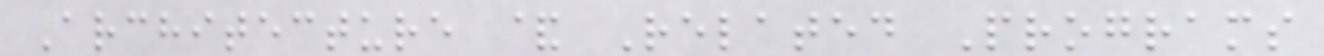Architecture & Related Programs
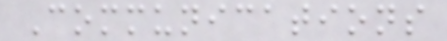Communications
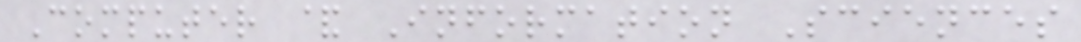Computer & Information Sciences
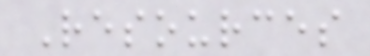Resources
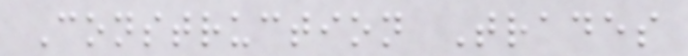Construction Trades
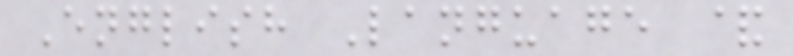English Language &
